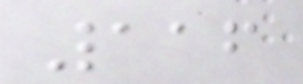116
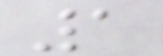1
